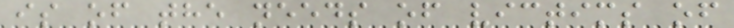is of the needs of victims of
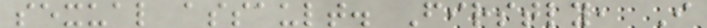sexual assault. Firstly, I
